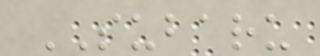SUBARU
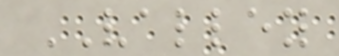VALLEY
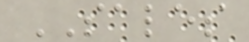SALES
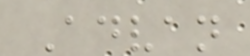Advan
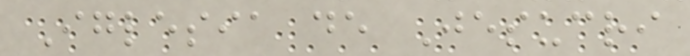Iglesia de Jesucri
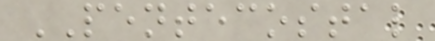PENTECOSTAL
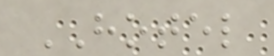HOTEL
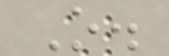O.
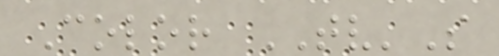Color TV'S
